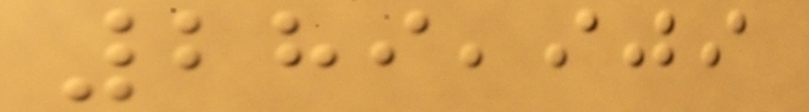289,909
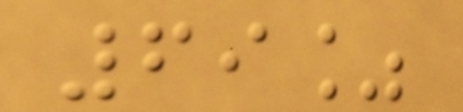69%
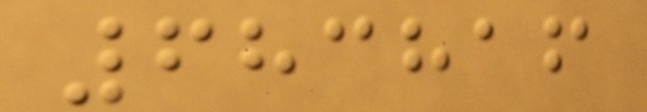683816
